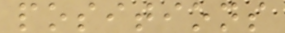positions
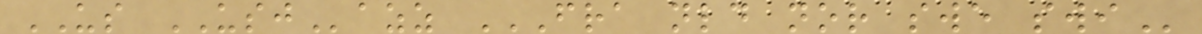US USJazz FRA NLD NOR SWE SWI
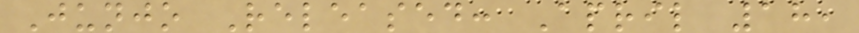Junjo Released: April 18,
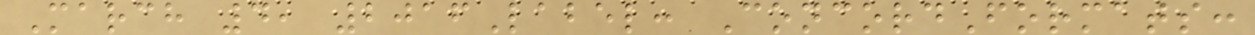March 4, 2016Label: ConcordFormats:
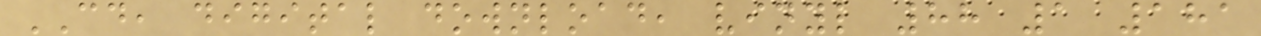CD, digital download, vinyl 88 1 181
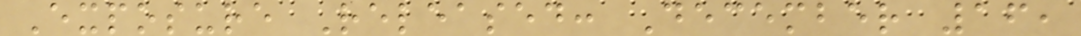Exposure Released: December 16,
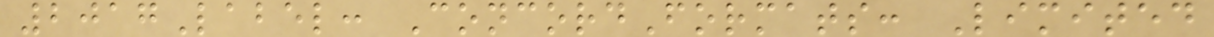2017Label: ConcordFormats: Limited
